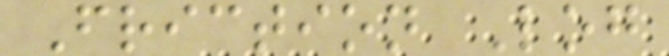Friction Log
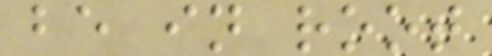be in root
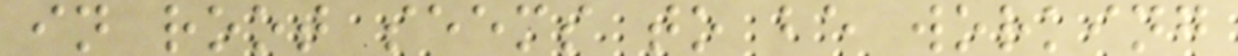in root seems to be working
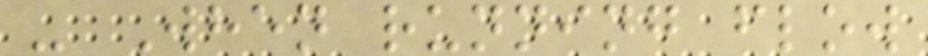- When running flow
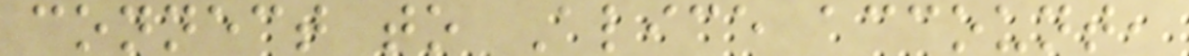connect to Alice account,
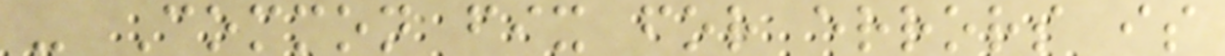- Common fix for errors is
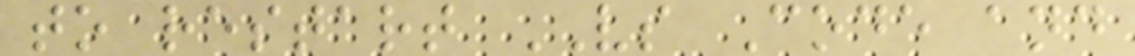to restart VS Code and
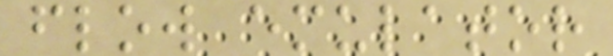flow emulator
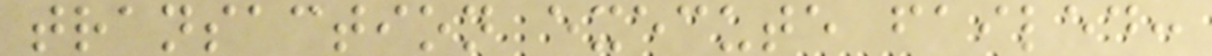transaction execute failed:
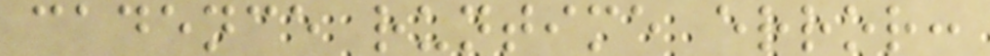cadence runtime error:
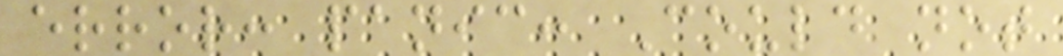error: panic: Could not
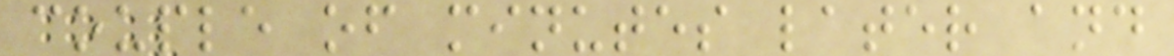couple of minutes later and
